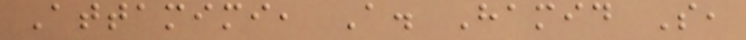Attamimi, A. Hamid S,
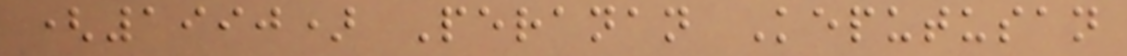(1990) Peranan Keputusan
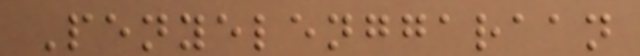Penyelenggaraan
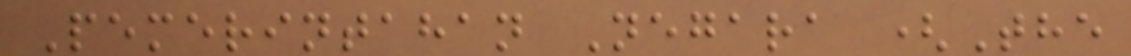Pemerintahan Negara (The
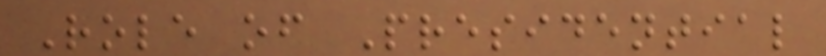Role of Presidential
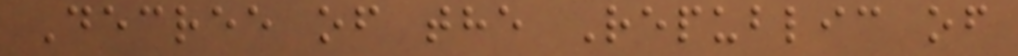Decree of the Republic of
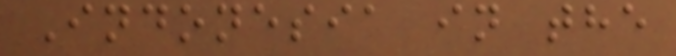Indonesia in the
